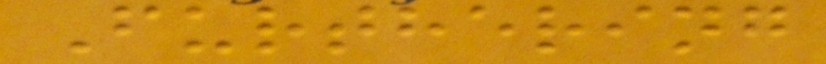Furthering
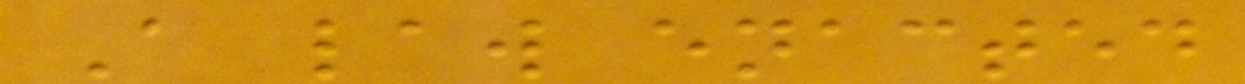A law enacted
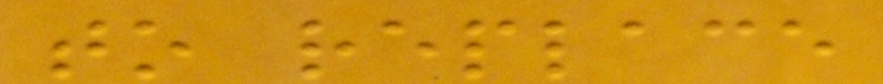to replace
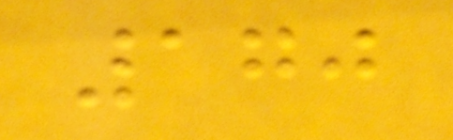170
